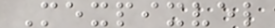Mexpixvel
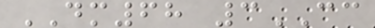DM68 3CC
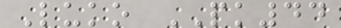Luko PK44
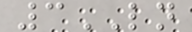3LN
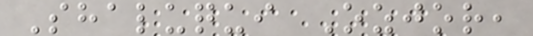Shaluqui Ozjor,
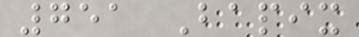751 Bapix
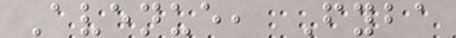Avenue, Fyba
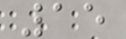15
